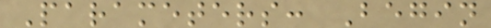Parameters: Begin
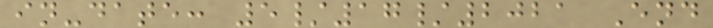in-date: 5/17/2021 End
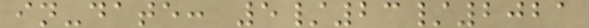in-date: 5/23/2021
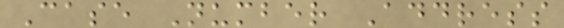Case Number Address
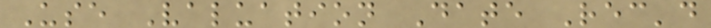Use Valuation Date Rec'd
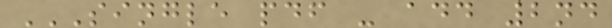SINGLE PDF - ADD 2ND
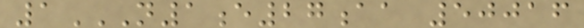1N1E27AA 50016
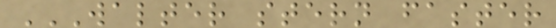WALTER STERN FASTER
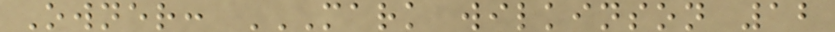Owner: MARK WILKINSON 12
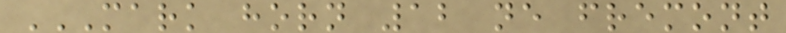MARK HORN 12 NE FREMONT
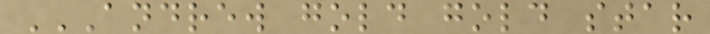ANDREW GOLD GOLD STAR
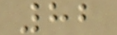82
